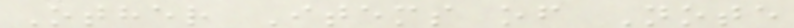Other Items of Note
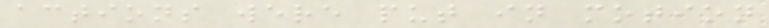actions were put in motion
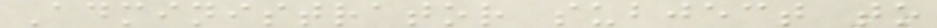Administrator subject to
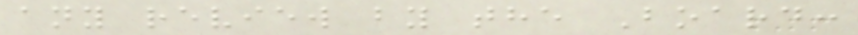any review by the Board:
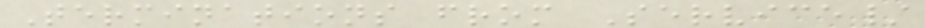Terminations from Service/
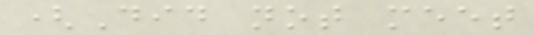(Did not meet
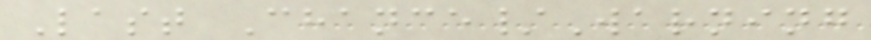Last Chance/Warning
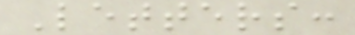Letters:
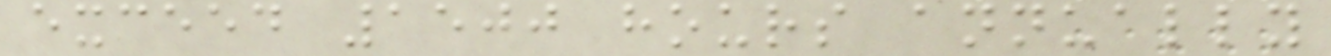exceed 1500 hours annually
